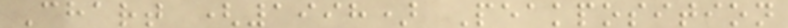Chart (1998) Peakposition
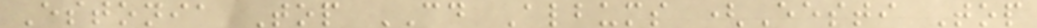Estonia Top CD Albums (Eesti Top
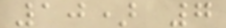10) 7
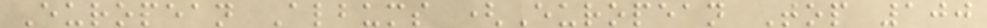European Albums (European Top 100
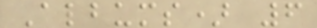Albums) 6
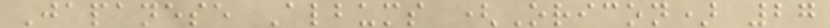Japanese Albums (Oricon) 27
